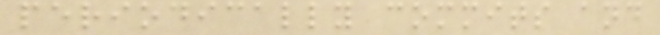periodically commits and
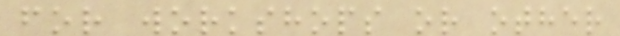for workshops or other
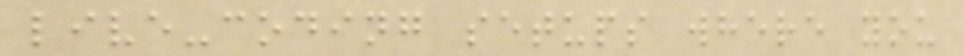live-coding setups where you
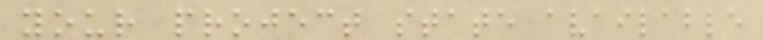your project state available
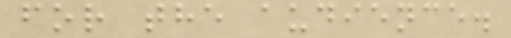for the audience.
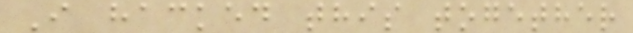I hacked this together
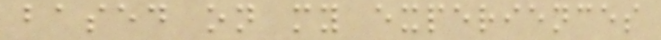based on my experiences
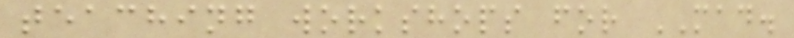teaching workshops for MAD.
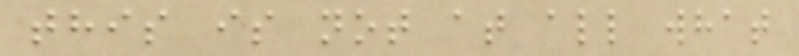this is not at all what
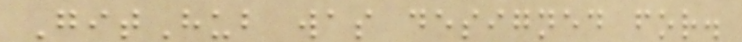GitHub was designed for.
